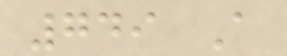749 A
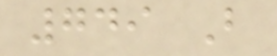749 B
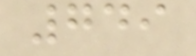749
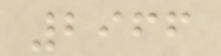2966
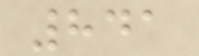841
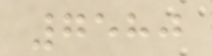7580
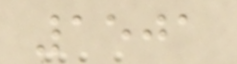1501
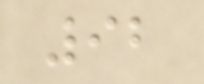92
